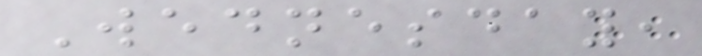Wednesday,
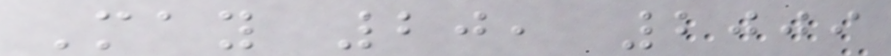May 20, 2009
